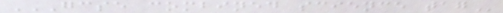GCSE COMBINED SCIENCE TAG
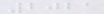2021
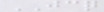JCQ
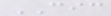CIC
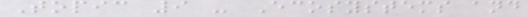Topic 9 - Ecosystems and
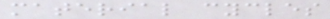material cycles
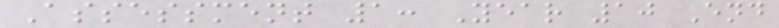Assessment 1: Year 10 End
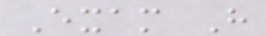Exam H
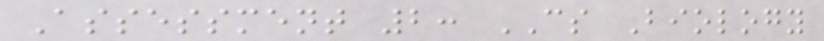Assessment 2: CS Biology
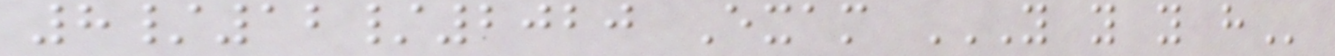8/12/2020 Exam Y Y Y H
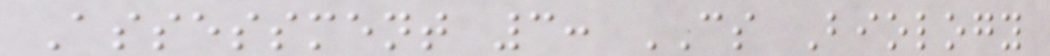Assessment 3: CS Biology
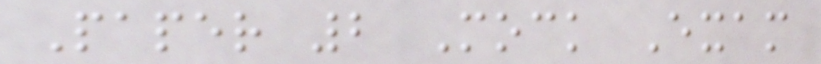Paper 2 Mock Exam
